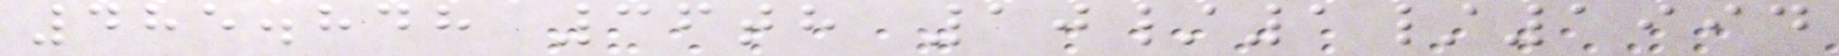485.848 36th 10/1/1994
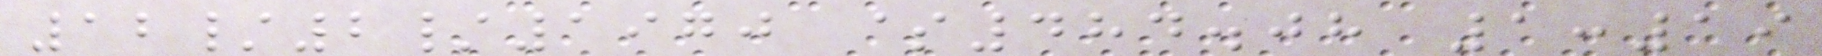12/2/1970 $484.08 1:19
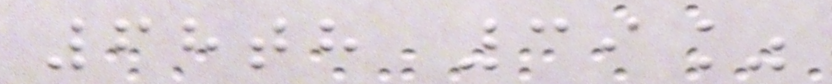68th 39%
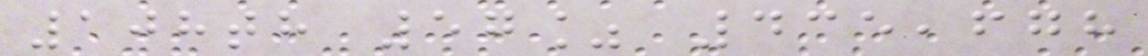108th 57% 435,678
